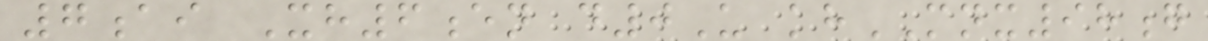7ai Xh6en d0U khMNX98g
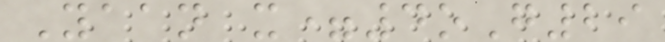Yaan x=4oG29
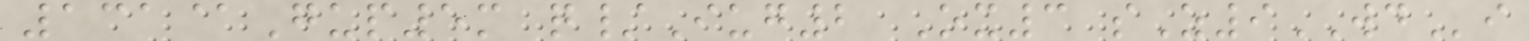131@Gup5m q/Iug2 Ox3 sZ9WDi
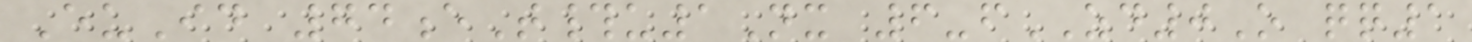EuId 74eT#u1Nx 6-fZD0O qq1
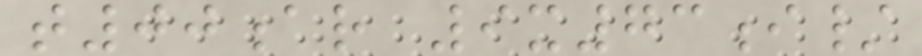t00ar 9x73i/
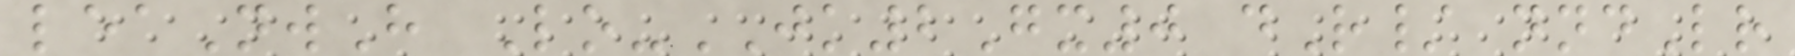leaNwH Lo-JK2Gx0 dR/ nndLr
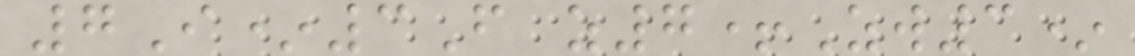7I*3F z7+Zw3*
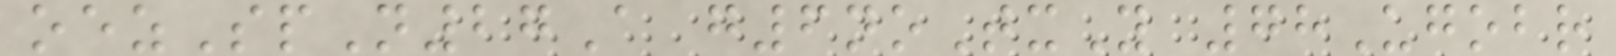oezSpN27A g6noTxY 78Ugobr
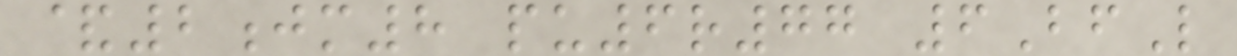&2jm8 pu6r77 6BfL
